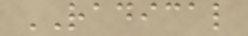RADICAL
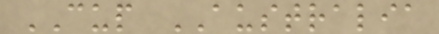CUP AUSTRALIA
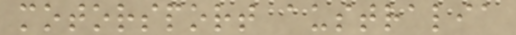motorsport australia
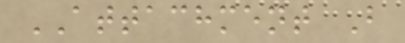ATTACHMENT B
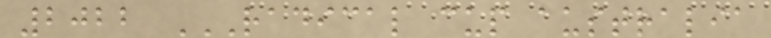2022 RADICAL CUP AUSTRALIA
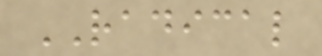RADICAL
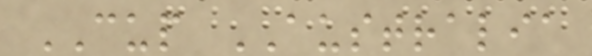CUP AUSTRALIA
